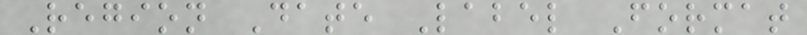Region Date Label Format
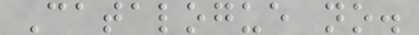Catalogue no.
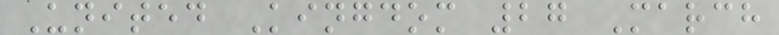United Kingdom 27 March
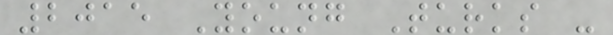2015 Young Turks -
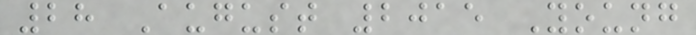28 August 2015 Young
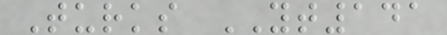Turks YT141
